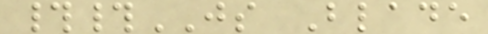##JS Blade
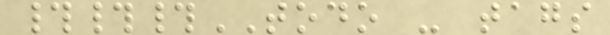###TODO - tags
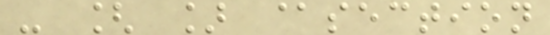- [ ] @section
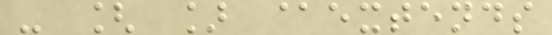- [ ] @extends
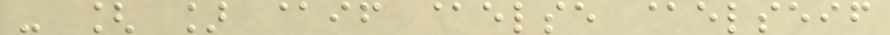- [ ] @if @else @elseif
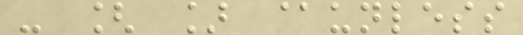- [ ] @unless
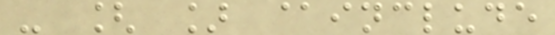- [ ] @include
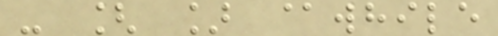- [ ] @while
